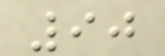90
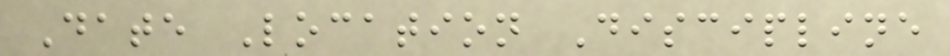Date Location Discipline
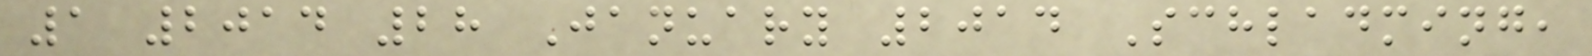1 2014 28 January 2014 Schladming,
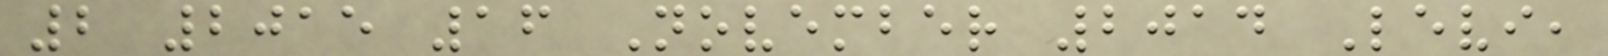2 2015 16 November 2014 Levi,
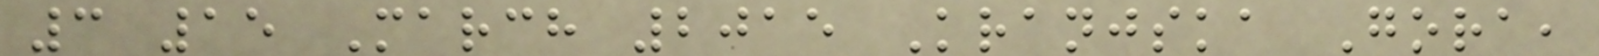3 15 March 2015 Kranjska Gora,
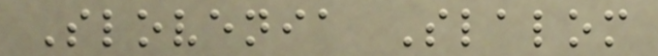Slovenia Slalom
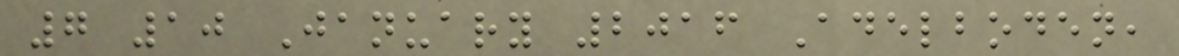7 10 January 2016 Adelboden,
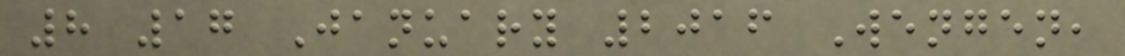8 17 January 2016 Wengen,
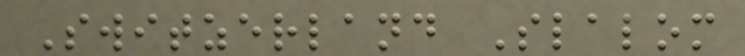Switzerland Slalom
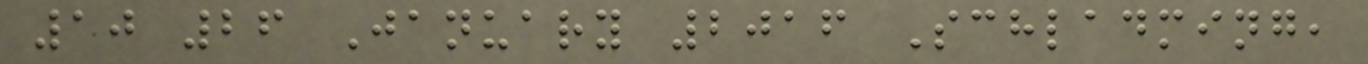10 26 January 2016 Schladming,
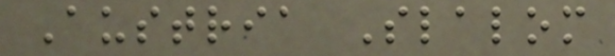Austria Slalom
